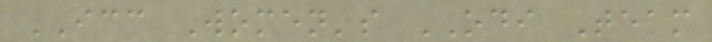ICC Women's ODI Team
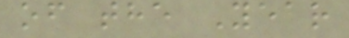of the Year
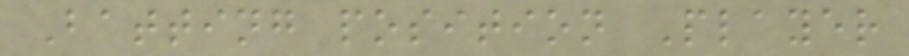Batting position Player
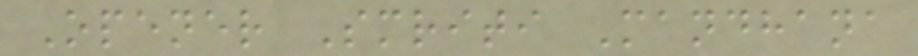Opener Smriti Mandhana
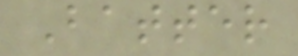Batter
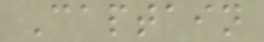Captain
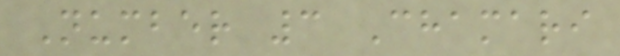Number 3 Chamari
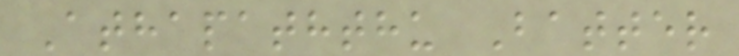Athapaththu Batter
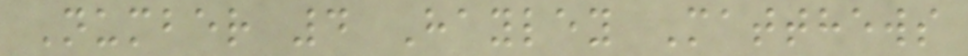Number 4 Hayley Matthews
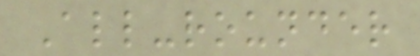All-rounder
